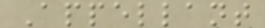Appellant
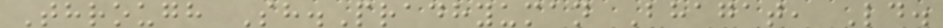Through Sh.Pradhyuman Bhagat, Ld.
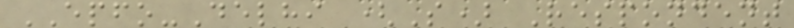EPFO-Delhi (S) Respondent
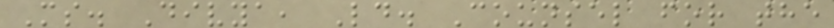Ms. Divya, Ld. Counsel for the
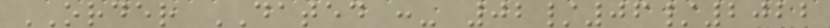ORDER DATED :- 02/06/2022
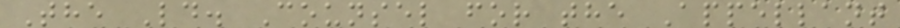The Ld. Counsel for the Appellant
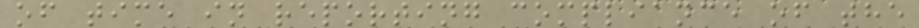of time in reporting compliance of the
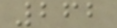262
